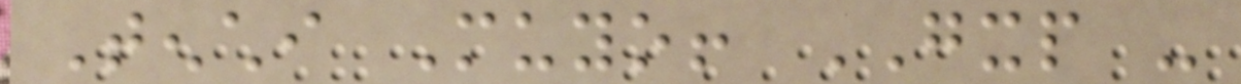Tenchi Muyo! GXP -
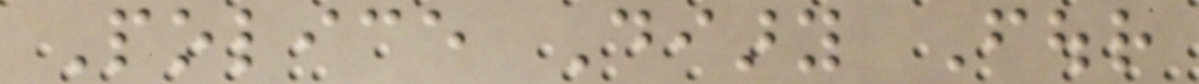Police Diary Four
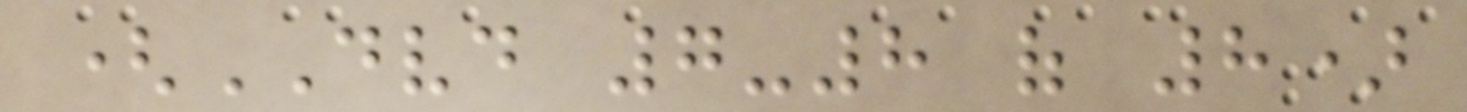(DVD 7-8 of 8)
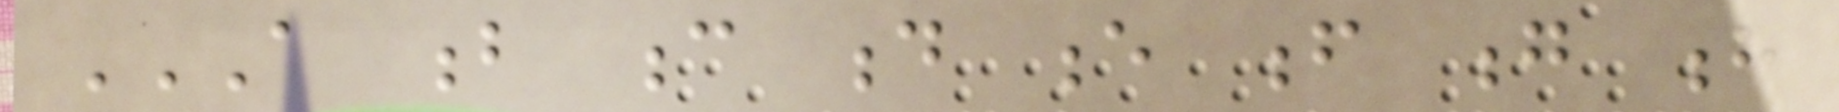A B C D E F G H
